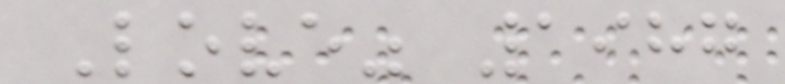Love" 1987
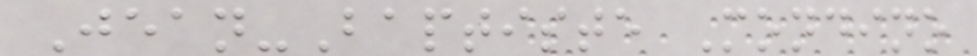Jean-Baptiste Mondino
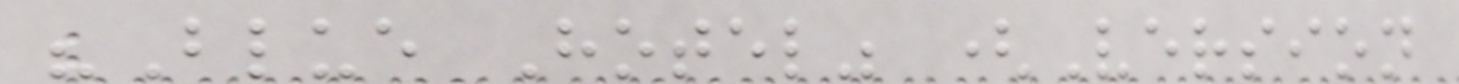"Blue Hotel" (Version
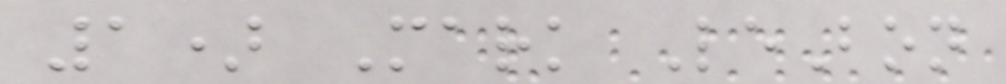1) Mark LeBon
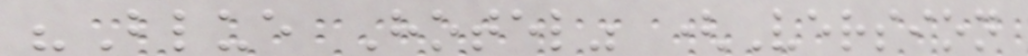"Blue Hotel" (Version
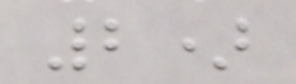2)
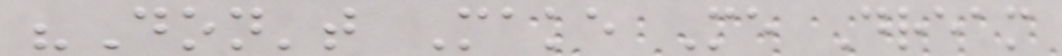"Don't Make Me Dream
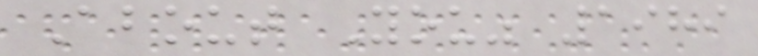About You" 1989
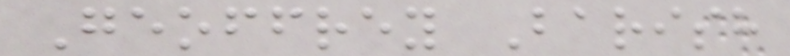Geoffrey Barish
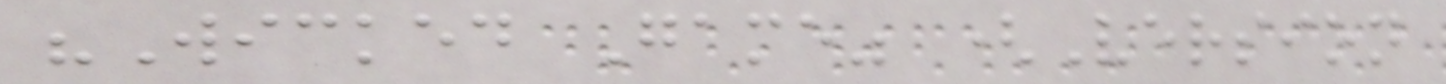"Wicked Game" (Version
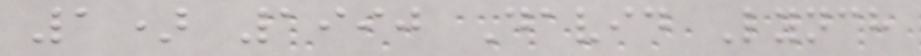1) 1990 David Lynch
